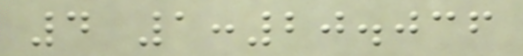4 1:20.036
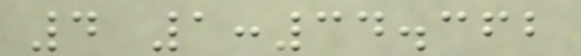4 1:34.362
